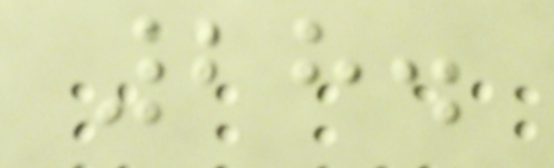28.
